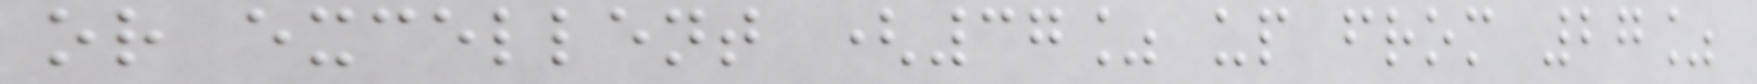or excellent (37% up from 27%
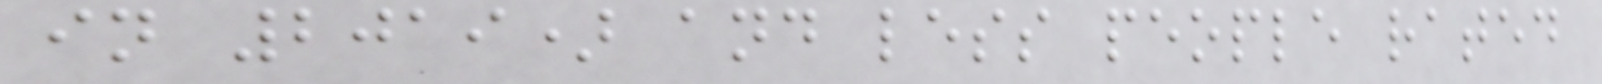in 2019) and less people rated
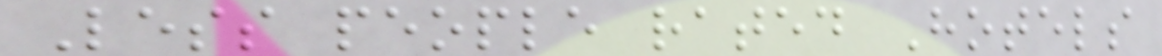Less people rated Hotels
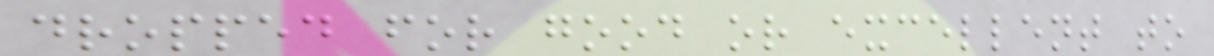dropped for good or excellent to
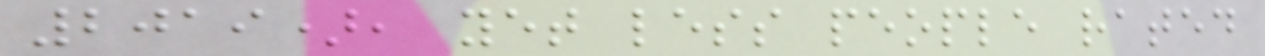2019), yet less people rated
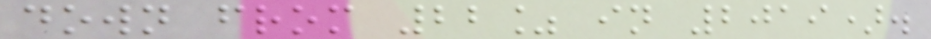down from 22% in 2019).
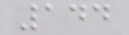144
